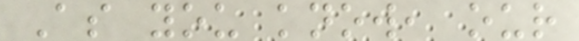As you know, our
